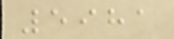5981
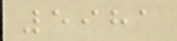5981
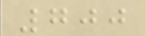700
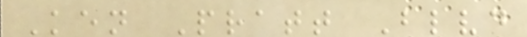Ken Pratt Blvd
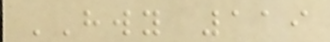HWY 119
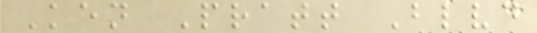Ken Pratt Blvd
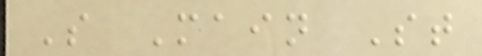S Main St
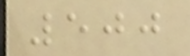500
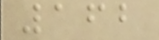162
